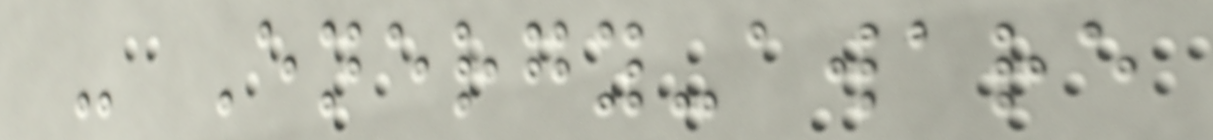- Energy-aware
